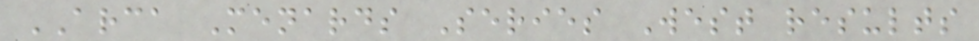ARCA Menards Series West results
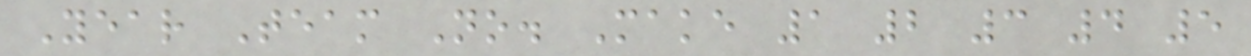Year Team No. Make 1 2 3 4 5
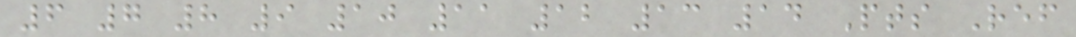6 7 8 9 10 11 12 13 14 Pts Ref
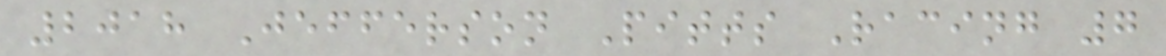2018 Jefferson Pitts Racing 7
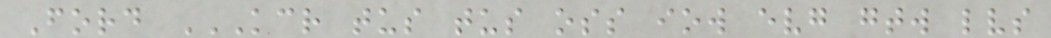Ford KCR TUS TUS OSS IOW EVG GTW LVS
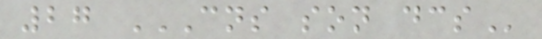27 CNS SON DCS
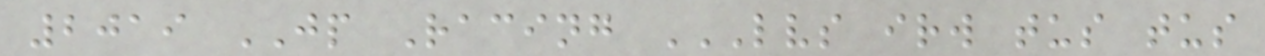2019 JP Racing LVS IRW TUS TUS
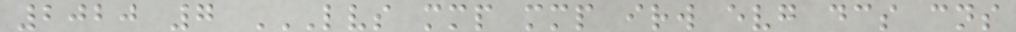2020 7 LVS MMP MMP IRW EVG DCS CNS
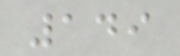149
